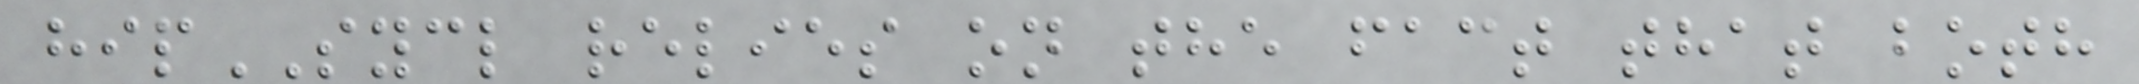hipSYCL relies on the fact that both
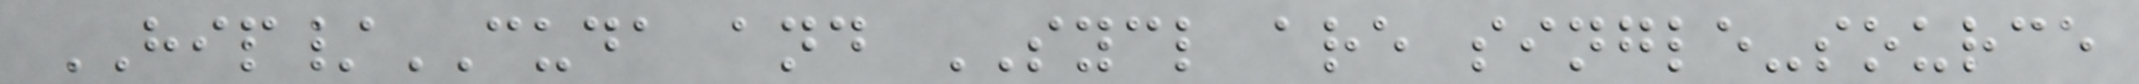HIP/CUDA and SYCL are single-source
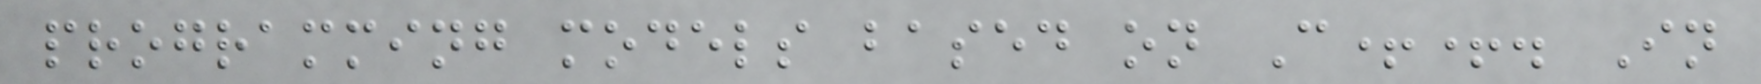programming models based on C++. In
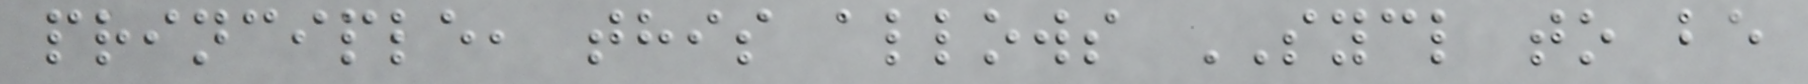principle, this allows SYCL to be
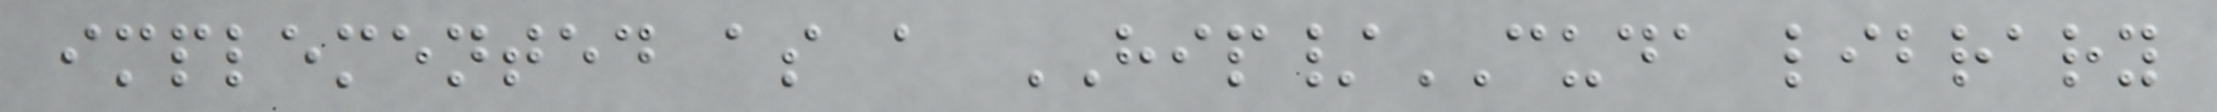implemented as a HIP/CUDA library
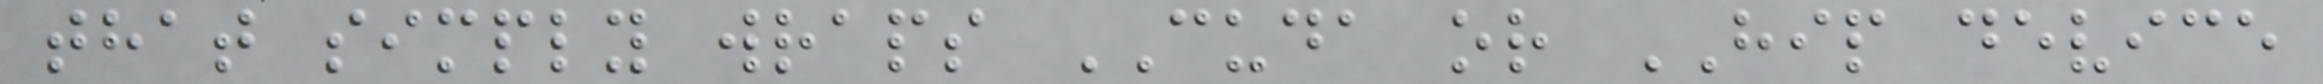that simply wraps CUDA or HIP device
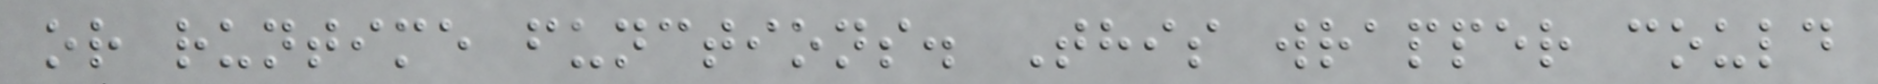or runtime functions. This wrapper could
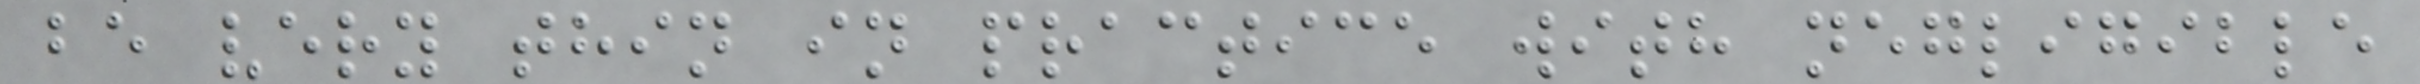be very thin in practice with negligible
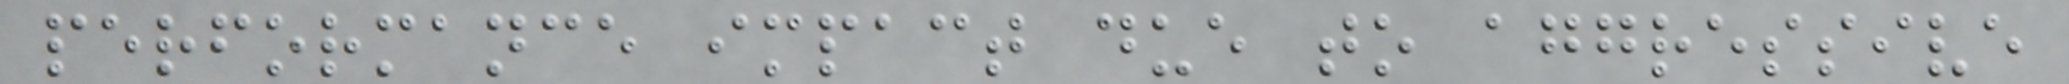performance impact due to aggressive
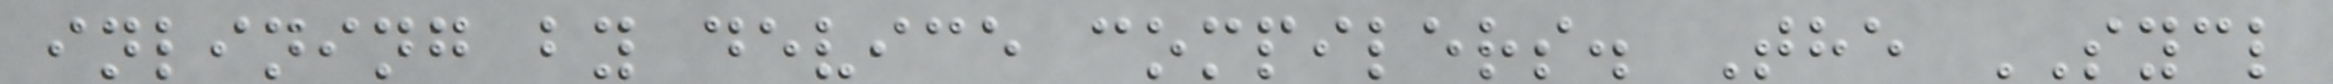inlining by device compilers. The SYCL
